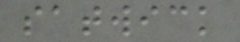satwick
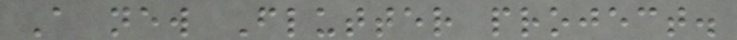A new Flutter project.
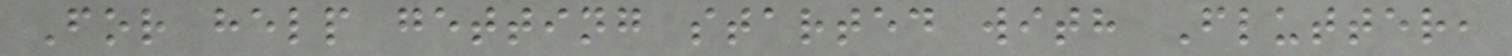For help getting started with Flutter,
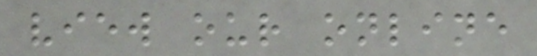view our online
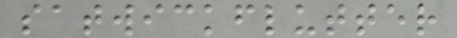satwickflutter
